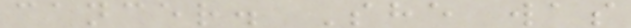cancer. She was
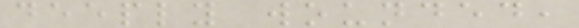deeply wounded,
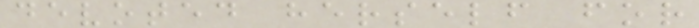devoted herself for
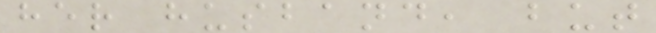her husband, but
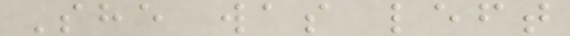She was left
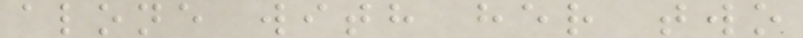alone with her two
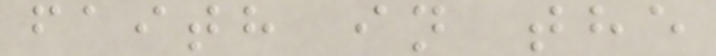faith in the
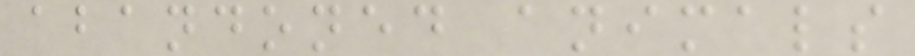abandoned animals
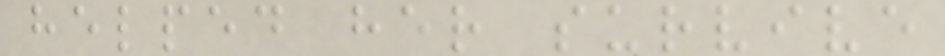helped her survive
